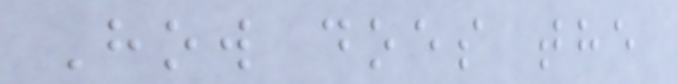How does the
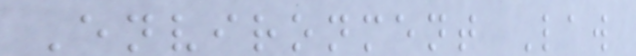Environment Law
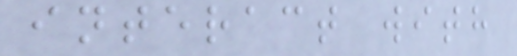interact with
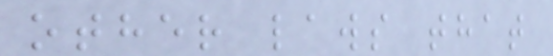other laws that
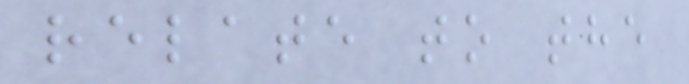relate to the
